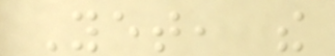Yet, the
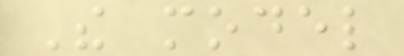The model
